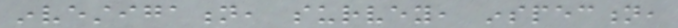investigation, survey, inspection,
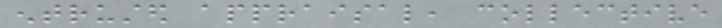entrusted appraisal, collective
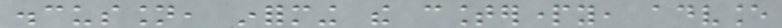discussion, informing the counterparty, advance
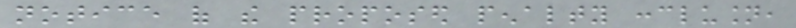notice of the proposed penalty conclusion,
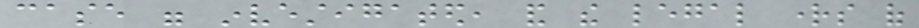case were investigated, and the legal rights of
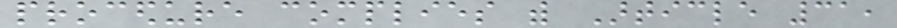procedure complies with Article 31,
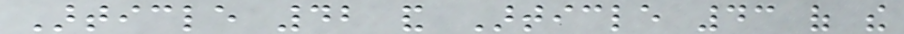Article 42 and Article 43 of the
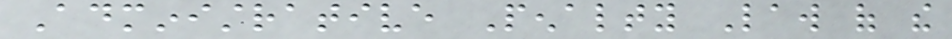Administrative Penalty Law of the
